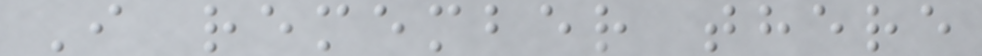I remember there
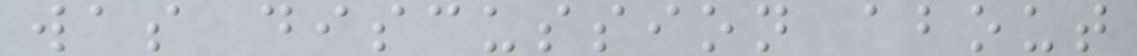was discussion about
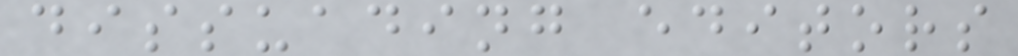dissuading editors
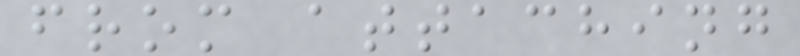from attaching
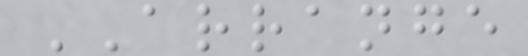ARRANGE
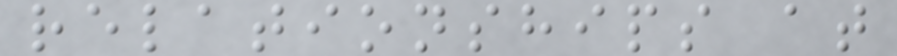relationships at
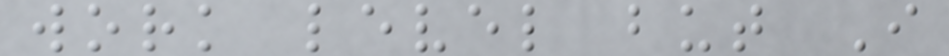work level but I
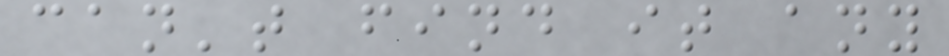can't find it any
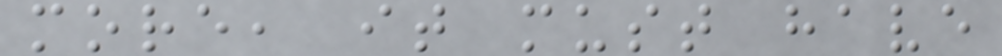more, it must have
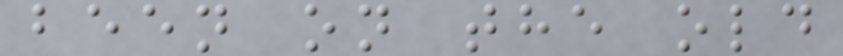been on the old
